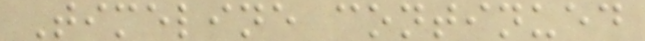Timeline continued
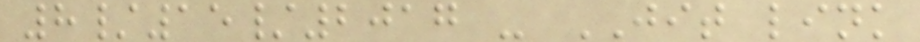8/15/2017 - JIT link
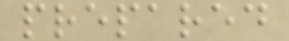prepared
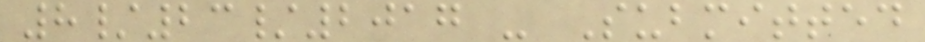8/23/2017 - Submitted
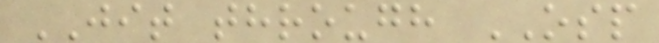JIT through OSP
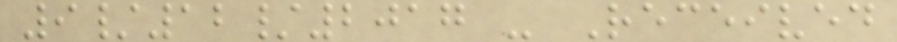9/12/2017 - Received
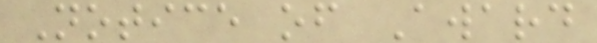Notice of Award
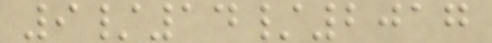9/14/2017
